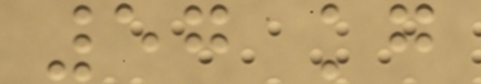57 kg
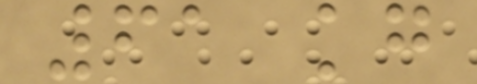61 kg
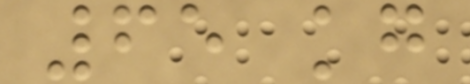65 kg
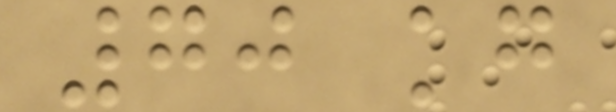70 kg
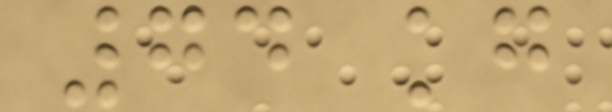74 kg
